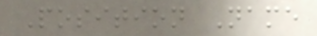Position Name
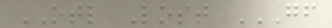OTL Lost GF
